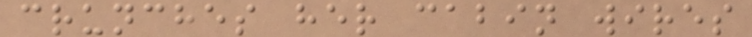crunches her cabin wires
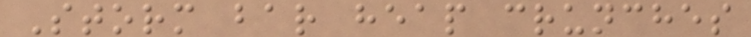Storm bar heap crunches
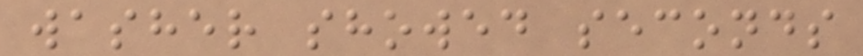washer showed seconds
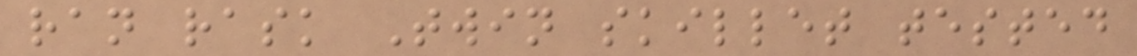ran rask Twin skillet tested
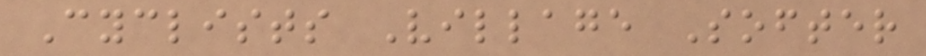Cyclists Village Softer
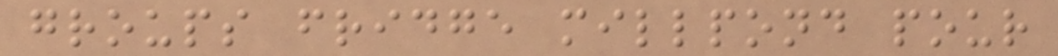groups fridge millpond pour
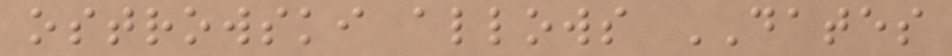ostrowski allows DATES
